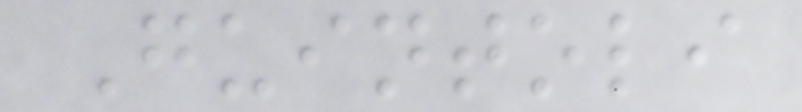Guintoli
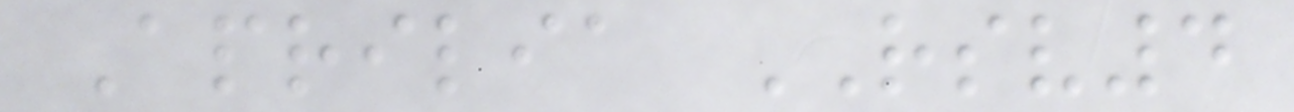Aprilia RSV4
